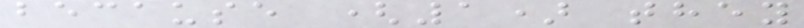because (1) they
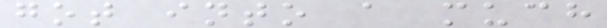got into a much
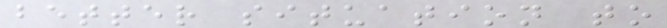better situation to
